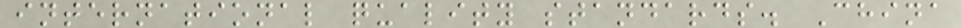international quality standards. China
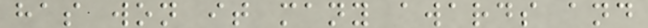has won it many awards and
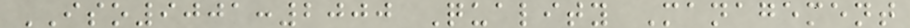ISO9001:2000 Quality Management
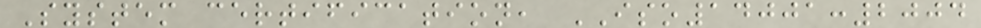System certification, ISO14001:2004
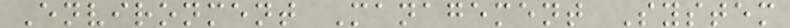Environment Management System
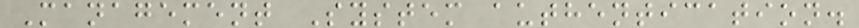Management System authentication.
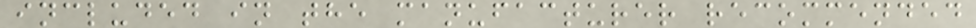included in the manufacturer recommended
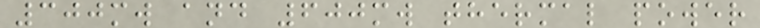300mw and 600mw thermal power
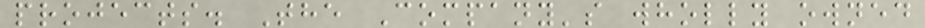projects. The Company's wholly owned
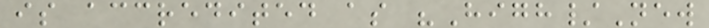is accredited as "High/New
